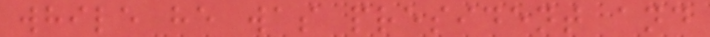while he was president and
